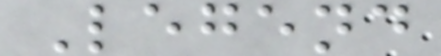Legend
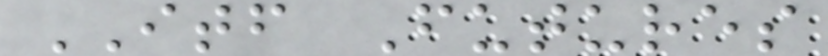ITF Futures
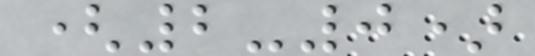(2-0)
